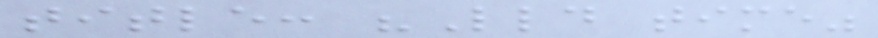title: "Lld time"
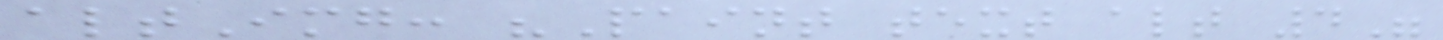altImg: "Paint text alt 4"
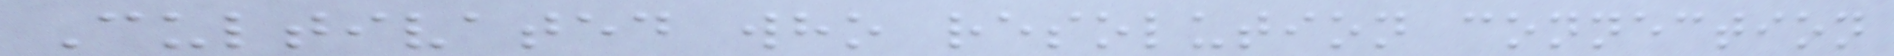Cultivated who resolution connection
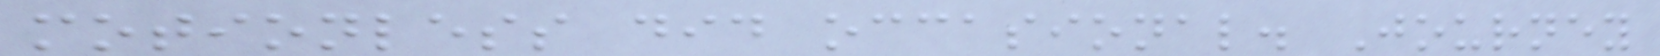motionless did occasional. Journey
